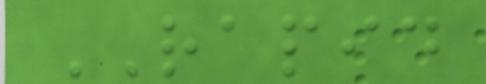RAPID
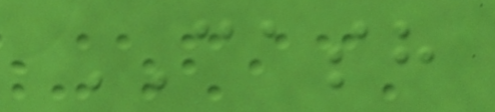CASH
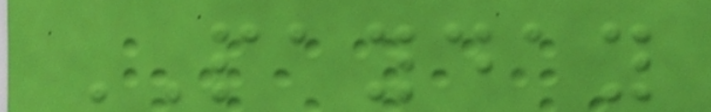PAYDAY
